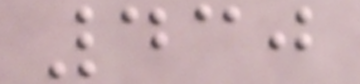430
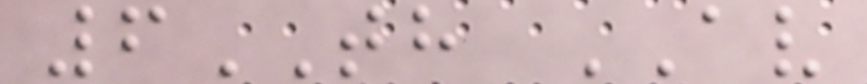6TH AV
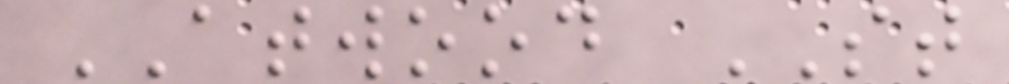ATWOOD ST
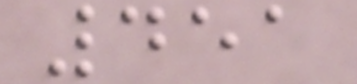451
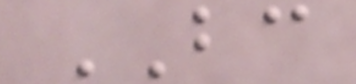BC
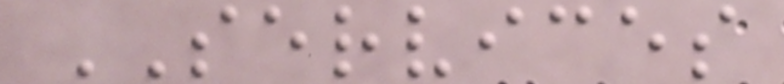SERVICES
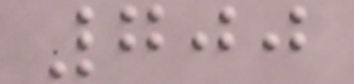700
